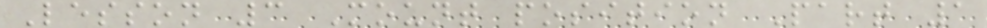Lesson 3 Mount position Part 1
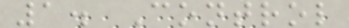1. Control
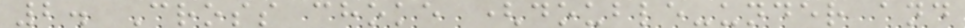2. Cross choke (double-under and
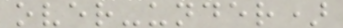over-under)
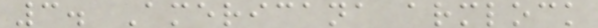3. Americana armlock
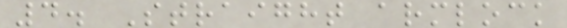4. Straight armlock
